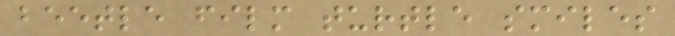beetle film turtle smiles
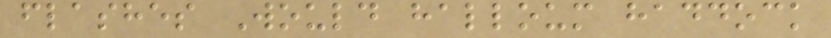flashes Would halloum haddock
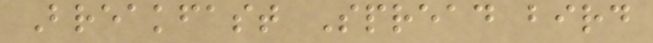Breakfast Spread bird
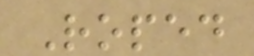Roped
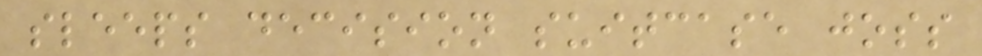sleeps decision suitcase joss
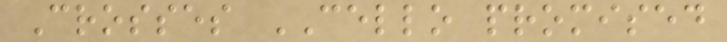Crosses CELLO promised
